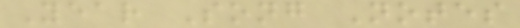Year Song Notes
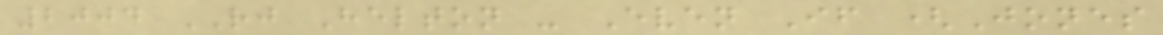2004 RJ Helton - Even If (Jones
